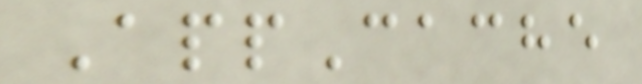AppCache
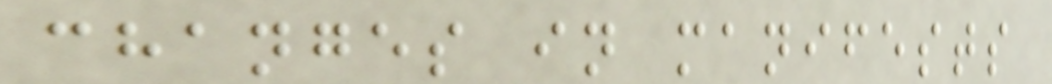changes in manifests
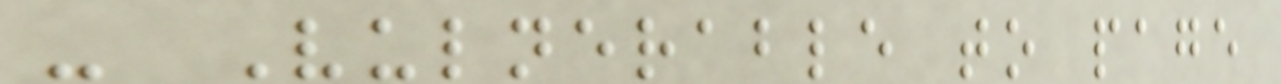- Vulnerable to page
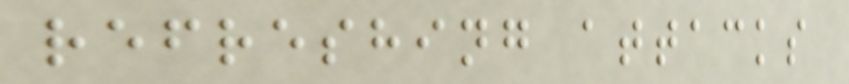refreshing attacks
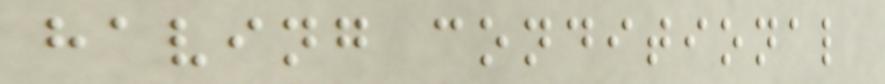having conditional
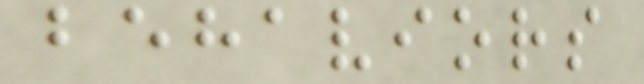behaviors
